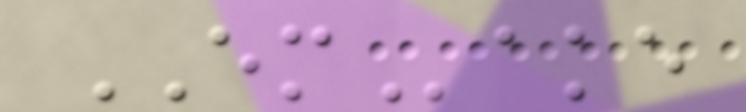EMake
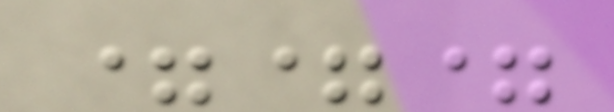===
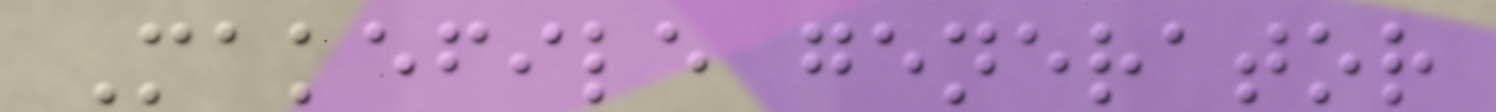Makefile generator
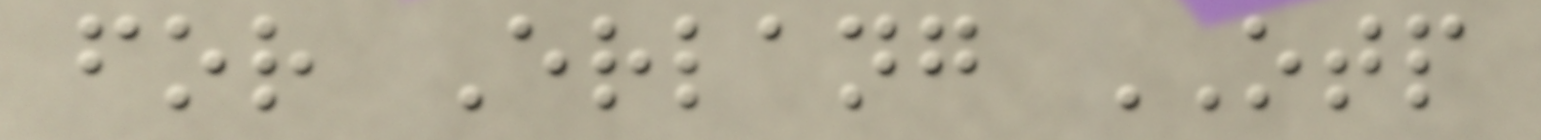for Erlang OTP
